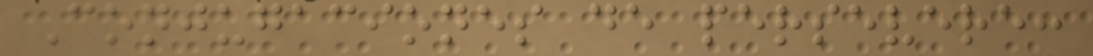Conjugaciones de persevere:
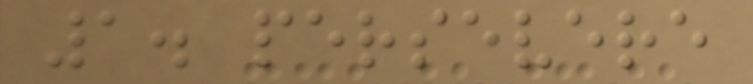1. persevere
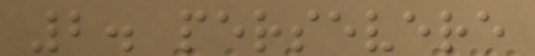2. persevere
